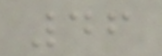46
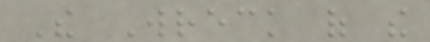The Wreck of the
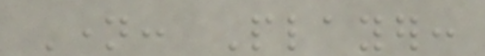Name: Player:
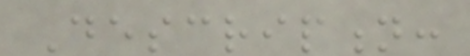Description:
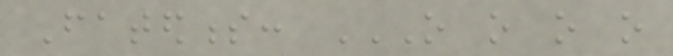Fatedness: O O O O
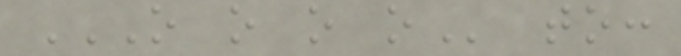O O O O to:
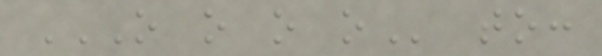O O O O to:
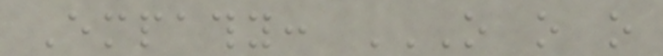Empathy: O O O
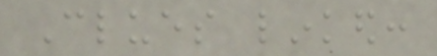Clues linked:
